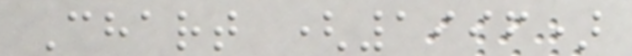Chart (1996)
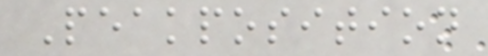Peakposition
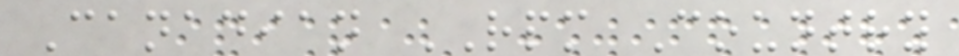Canadian RPM Country
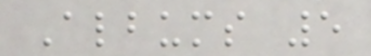Albums 5
